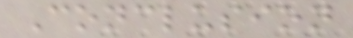Conclusion
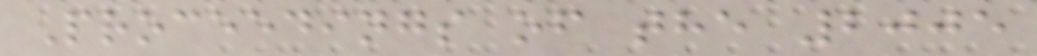Proceedings of the 2005
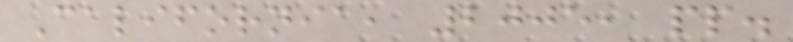California, 2005, pp.
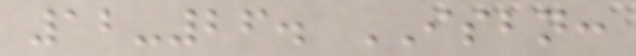12-26. ISBN:
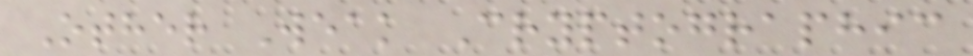Other Weak Cryptographic
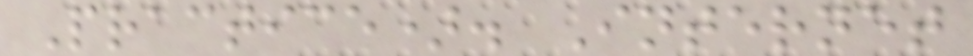Practice). Internet
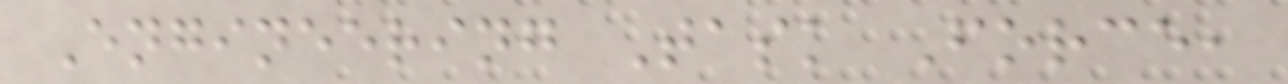Engineering Task Force,
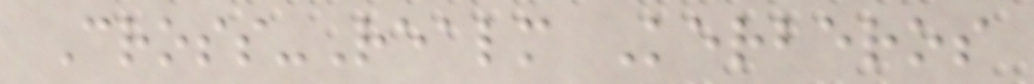Cross-Realm Kerberos
